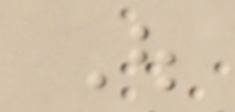Out
